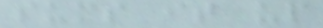sums it up
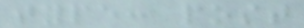type: post
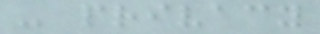- privacy
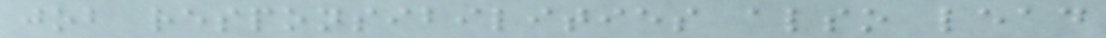job responsibilities also lead
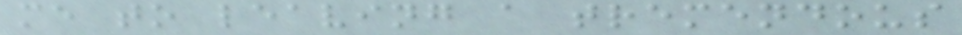me to leaving a tremendous
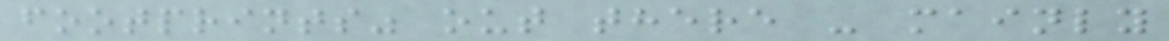footprints" out there - mainly
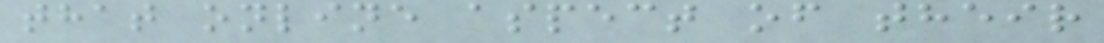that online aspect of their
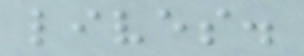lives.
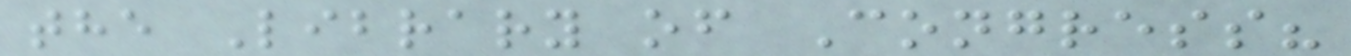the Library of Congress?
